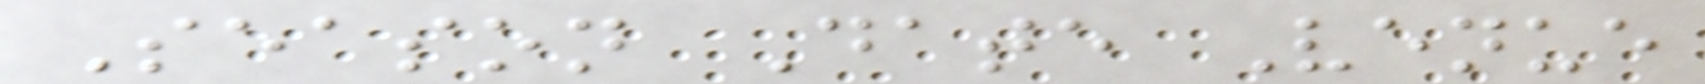Season Date Venue
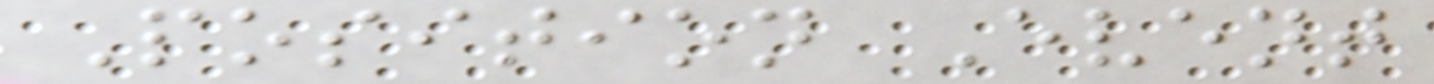Position Event
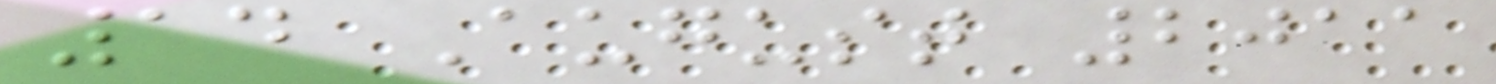14 August 2011
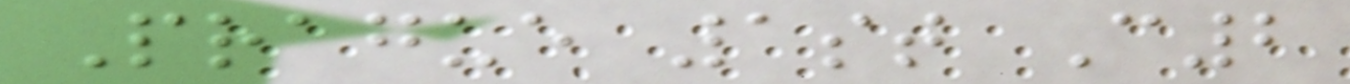Prague 1st C2
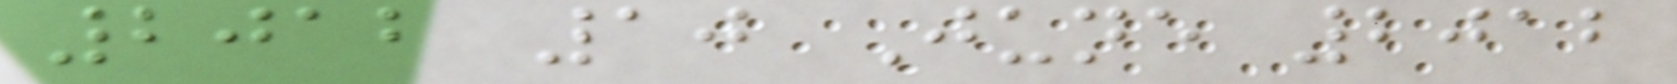2012 10 June 2012
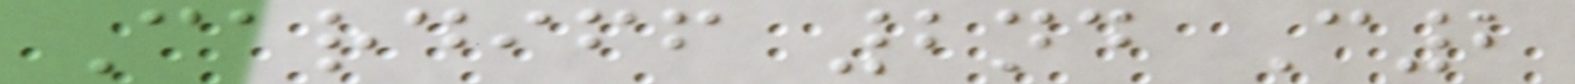Cardiff 2nd C2
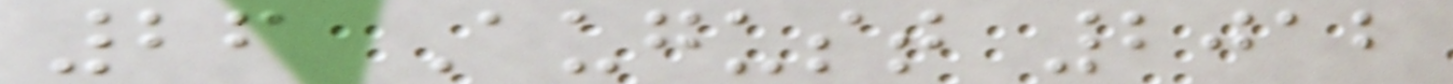26 August 2012
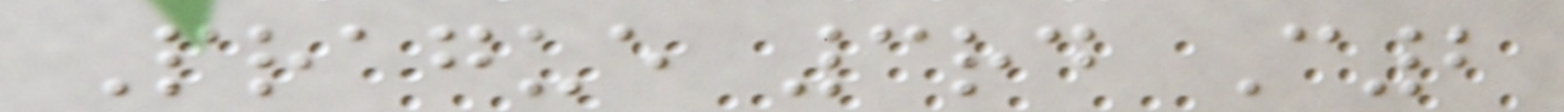Prague 3rd C2
